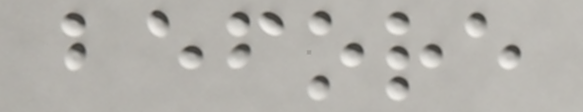before
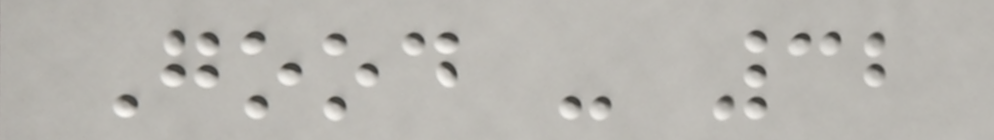Good - 32
